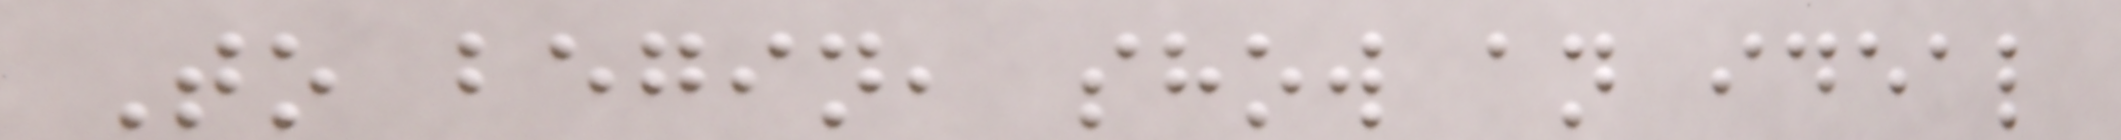To begin, show an ideal
